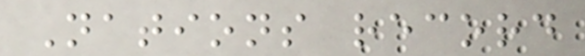Nations record
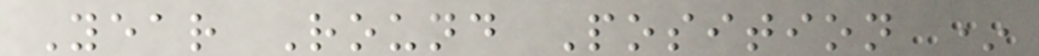Year Round Position *
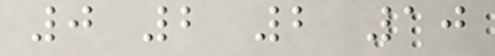0 2 2 10
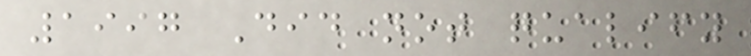1997 Did not qualify
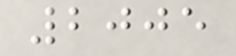2005
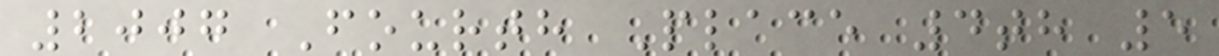2007 Fourth Place 4th 5
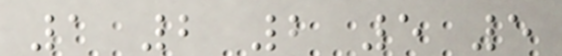1 2 2 5 5
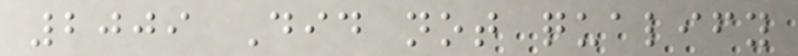2009 Did not qualify
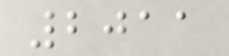2011
